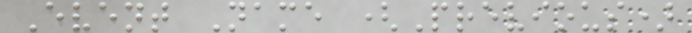Event Name (Previous)
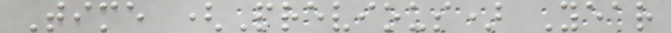Time (Previous) Year
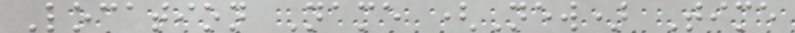Location Name (New) Time
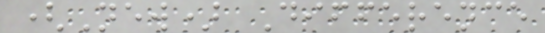(New) Difference
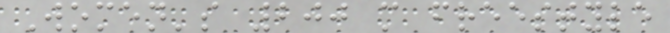Women's 200 m freestyle
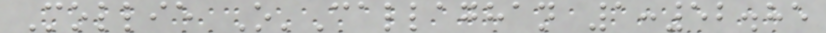Mollie O'Callaghan 1:52.85
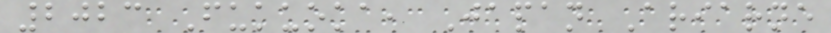2023 Fukuoka, Japan Ariarne
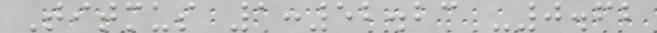Titmus 1:52.23 -0.62
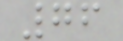76
